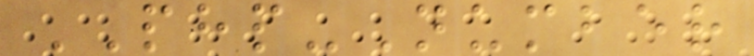PHP-Number
